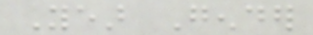Year Gender
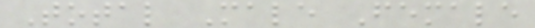Total Male Female
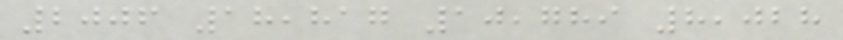2006 18,817 10,789 8,028
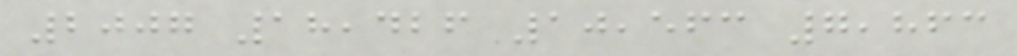2007 18,426 10,563 7,863
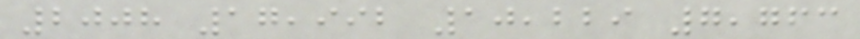2008 17,992 10,229 7,763
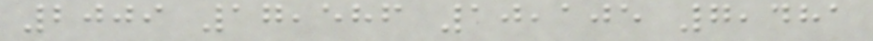2009 17,586 10,105 7,481
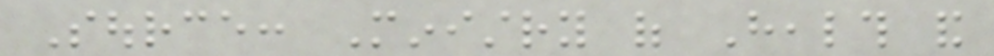Source: Ministry of Health and
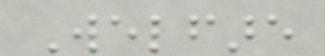Welfare
